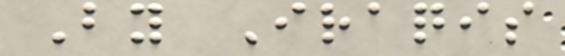By Iraqis
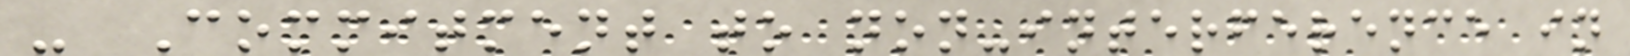- Commitment to non-interference in
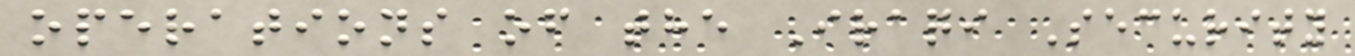operations of the Iraqi Security
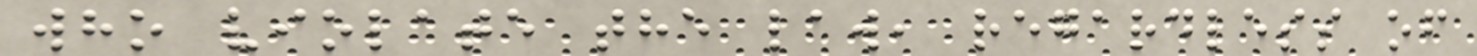who violate the law, regardless of
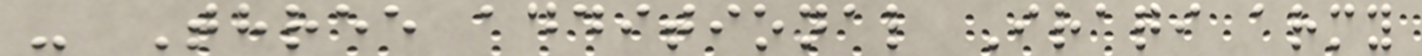- Three additional Iraqi army
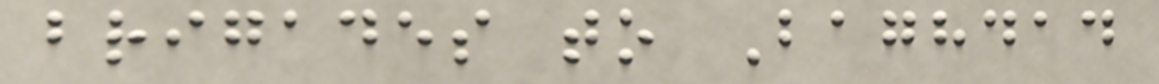brigades to Baghdad
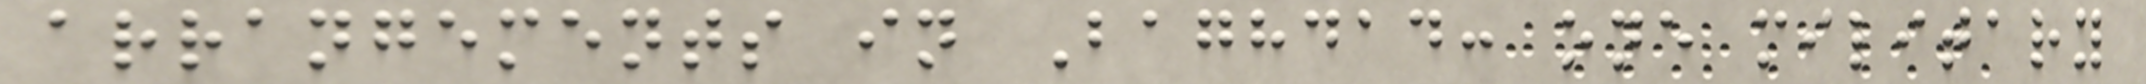arrangements in Baghdad: one military
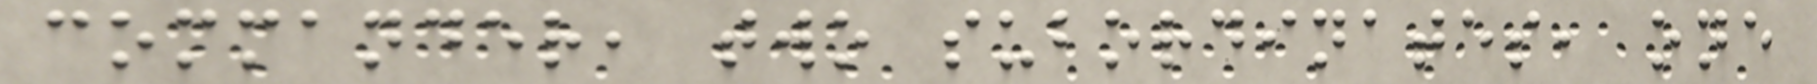commander, two subordinates, one
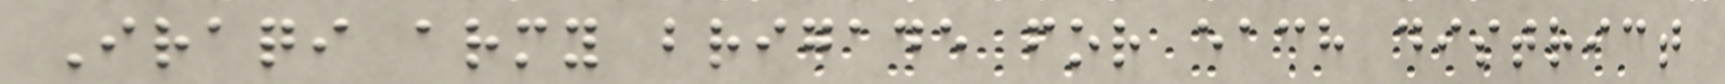Iraqi army brigade for each district
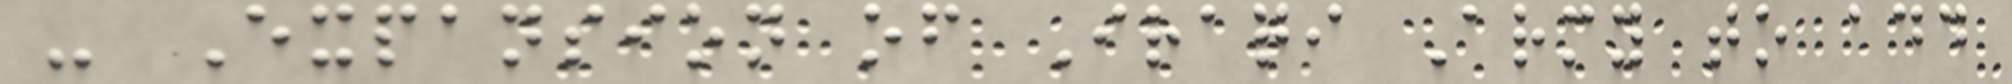- Expansion of Iraqi Army to add
